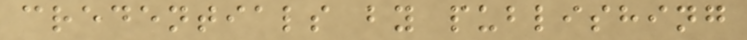credentials by publishing
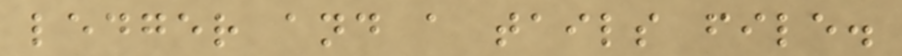ledger and a tails file.
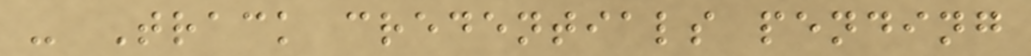- Track credentials pending
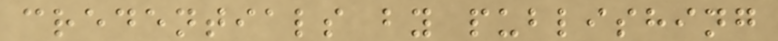credentials by publishing
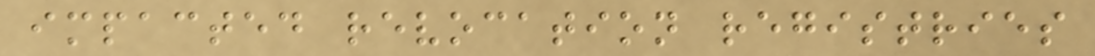impacted revocation registries
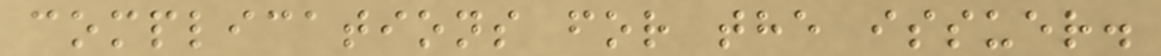complications for the issuer.
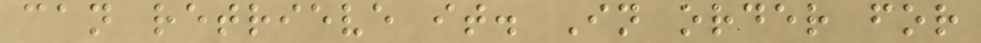can retrieve it. In order for
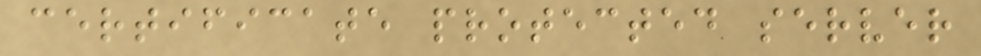certificate protected server
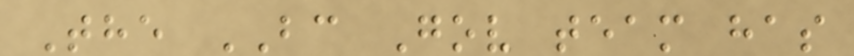The BC Gov team has
